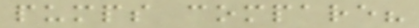pumps compare?
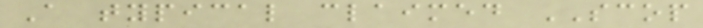A typical claimed SCOP
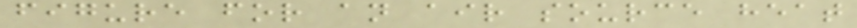figure for an air source heat
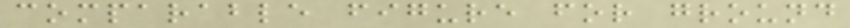comparable figure for ground
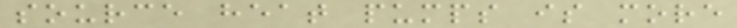source heat pumps is more
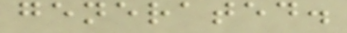generated.
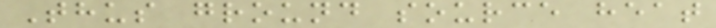Thus ground source heat
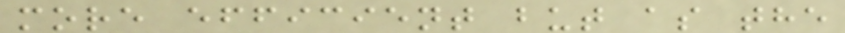more efficient but as the
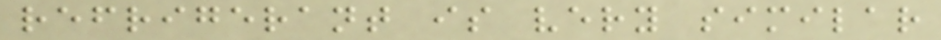refrigerant is very similar
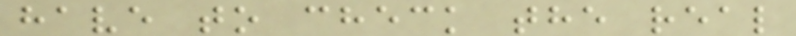have to check the real
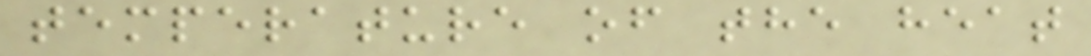temperature of the heat
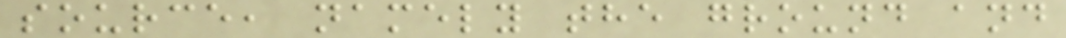source, namely the ground and
